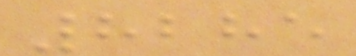8285
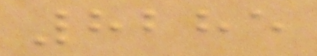8285
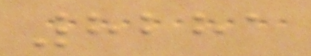8281
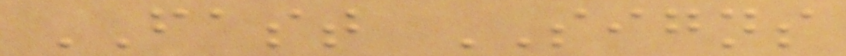FAST SIGNS
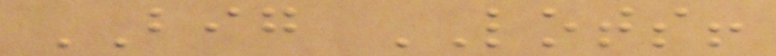BIG LOTS!
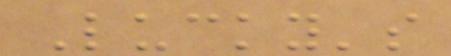Lucky's
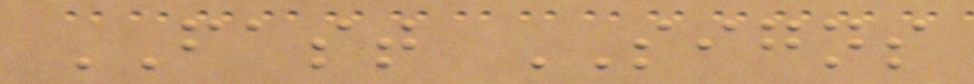FAST SIGNS
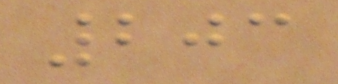203
